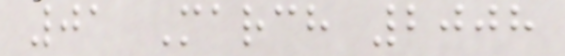01 March 2008
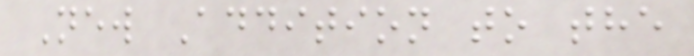New Addition to the
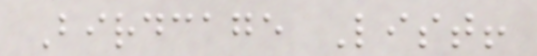Birdcage List!
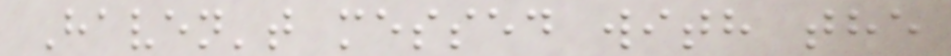Haven't messed with the
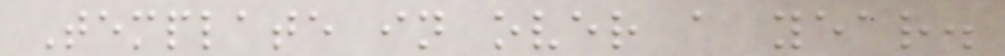Template in over a year.
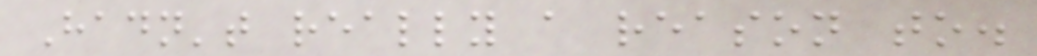Hadn't really a reason to.
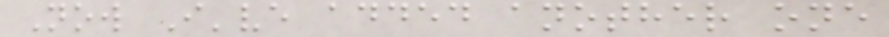Now I've added another one
